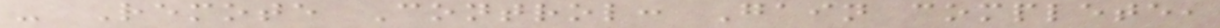- Remote Control: Gain complete,
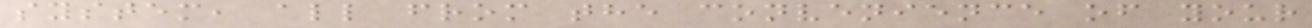system, all from the convenience of your
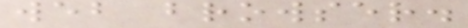web browser.
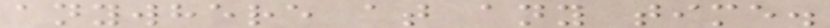anywhere at any time.
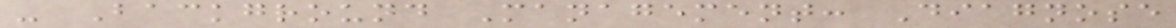- Background Management: Diagnose
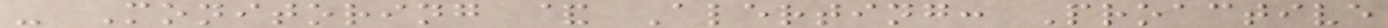- Monitoring & Alerting: Proactive
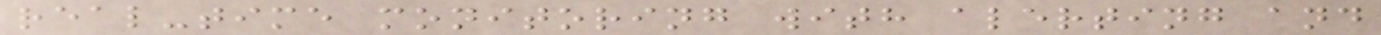real-time monitoring with alerting and
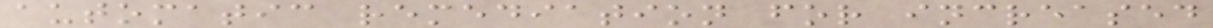automatic remediation for increased
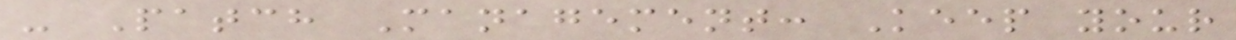- Patch Management: Keep your
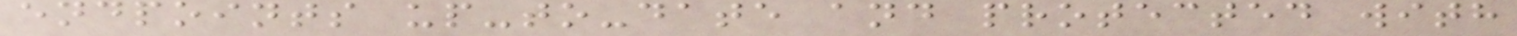endpoints up-to-date and protected with
